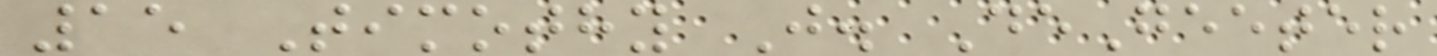15 Timothy J. DeGeeter
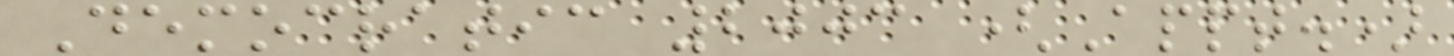Democratic 2003 (Appt.)
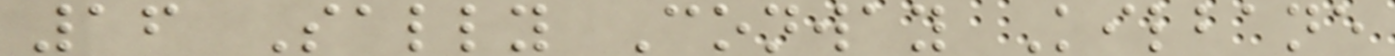16 Sally Conway Kilbane
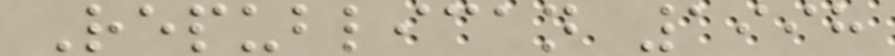Republican 1998
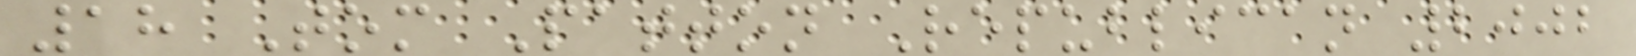18 Tom Patton Republican 2002
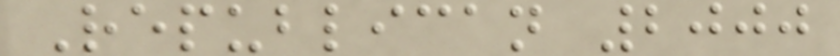Republican 2000
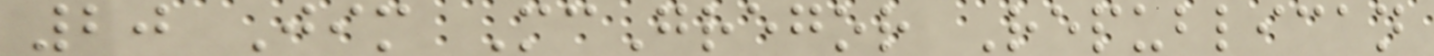20 Jim McGregor Republican
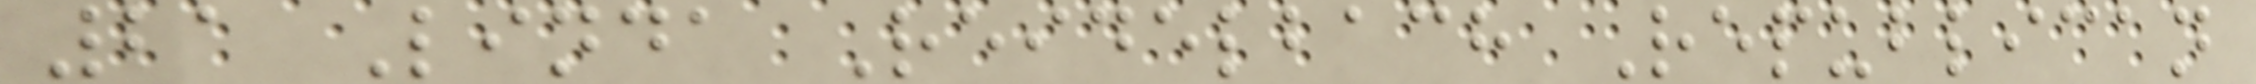21 Linda Reidelbach Republican
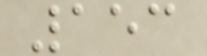153
